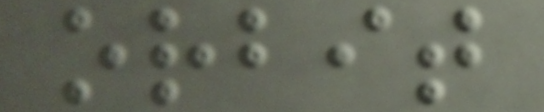orbit
